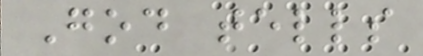God tells
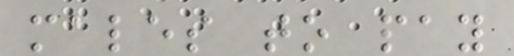males to pay
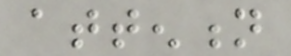attention
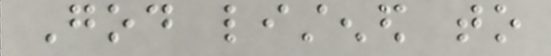God listened to
